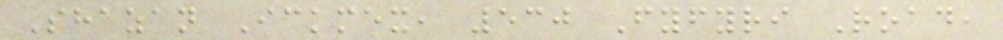Shazan Ickmex, 530 Fyfyri Road,
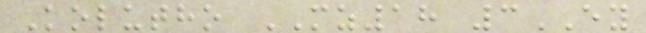Kolutho MZ18 3EY
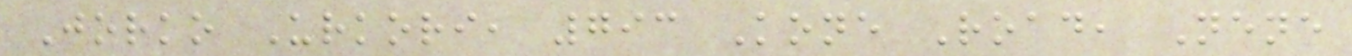Jorko Urkori, 793 Kone Road, Nene
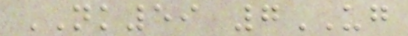NK59 7UG
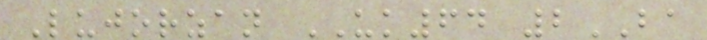Lujorzan UK64 2BA
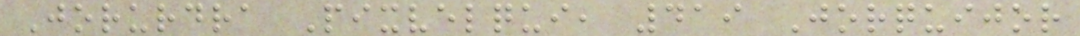Jorurdra Pixvelqui, 419 Jorquijor
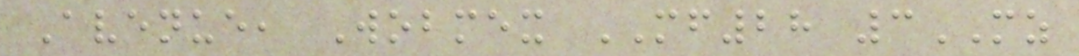Avenue, Wobmex MF28 3MZ
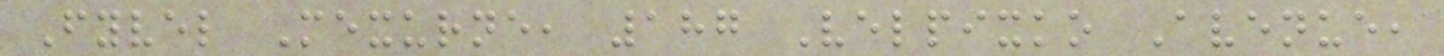Fyvel Mexurne, 187 Velpixko Avenue,
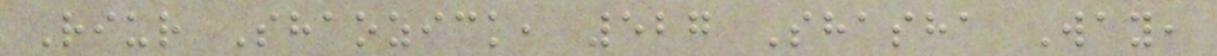Riur Shaozick, 527 Shasha Way,
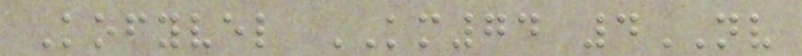Kofyvel KM74 4NV
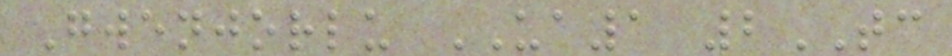Gwenjorlu UA1 2TC
